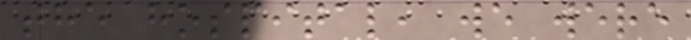the hospital, we were
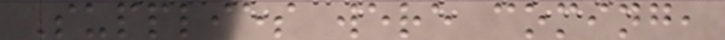Supplies were coming,
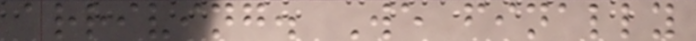arriving. We finally
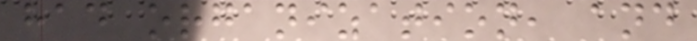had organization, and
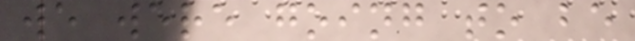we were going to be
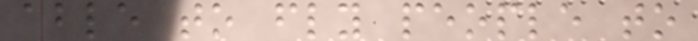able to fly people to
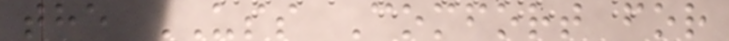the USS Comfort for
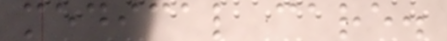medical care.
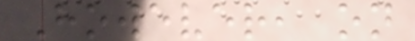However, on
